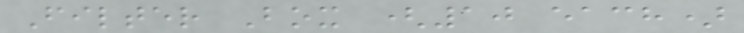Filter Box (10 each)
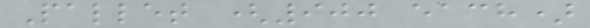Pallet (900 each)
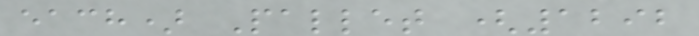each) Pallet (1292
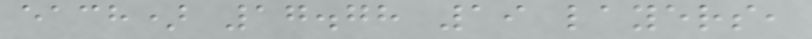each) 17.78 19 layers,
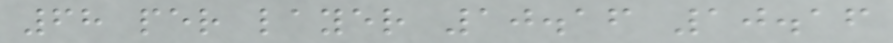68 per layer 10.16 10.16
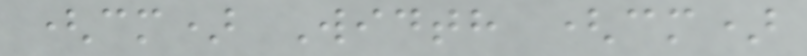(cm) Width (cm)
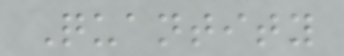Quantity
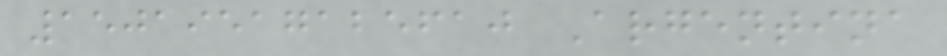15019517125610 Argentina
